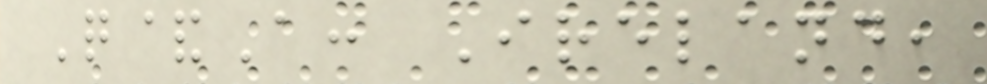Q&A: Ireland,
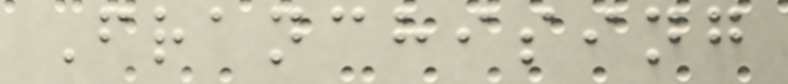Franchising
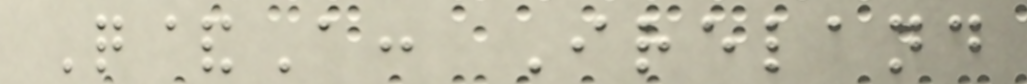Q&A: Ireland
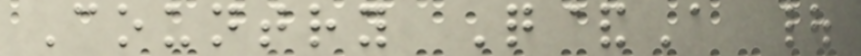Country Q&A |
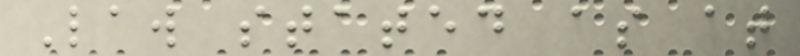Law stated as at
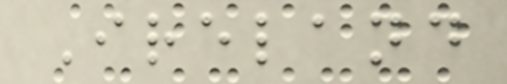Ireland
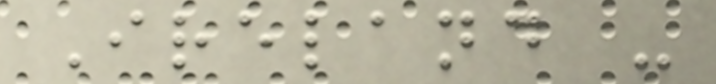Ireland -
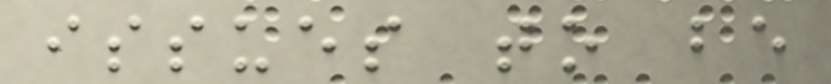issues to be
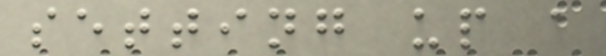setting up a
